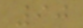90
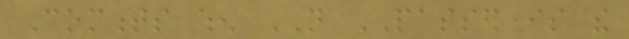Comments when NOT PASSED is the
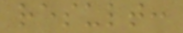result:
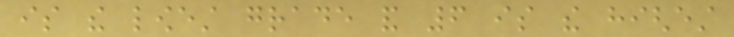is the lowest grade and 6 is the highest
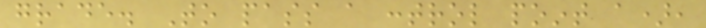grade. To pass a control point a),
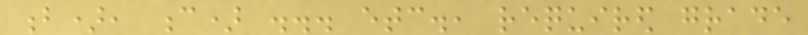b), c) ... etc., required grade
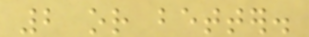2 or better.
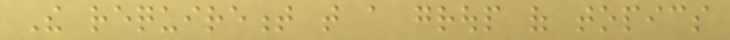The requirement that a group of topics
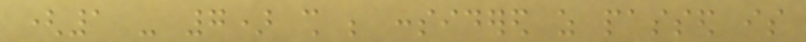(1 - 7) shall be considered as passed is
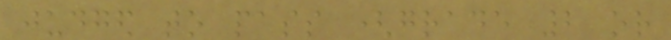judged to pass (grade 2 or
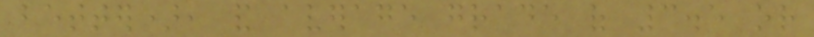better), and average grade of 3.5 or
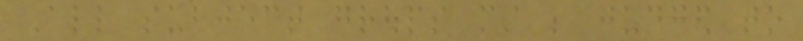All subject groups must be judged to
